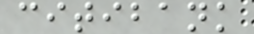citibank
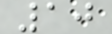10
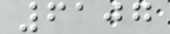6107
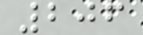206
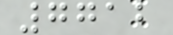7712
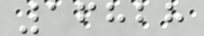16828
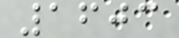1603
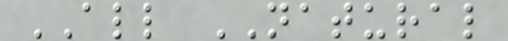ALL NATURAL
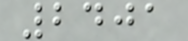2401
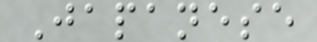Japanese
